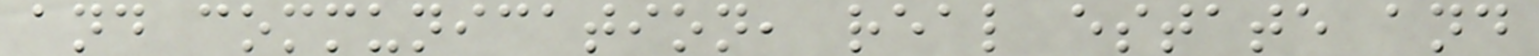and communication, real estate and
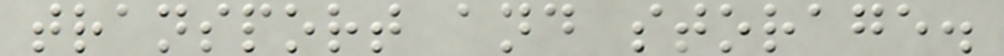transport and storage.
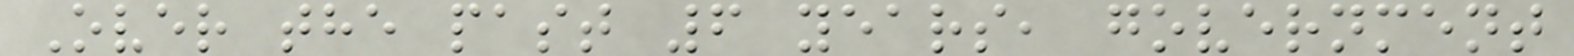Over the past 6 years, government
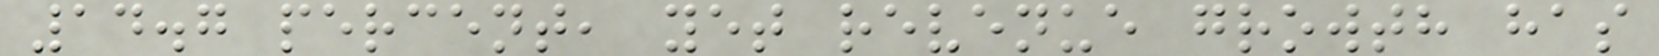14.7 percent, yet revenue growth has
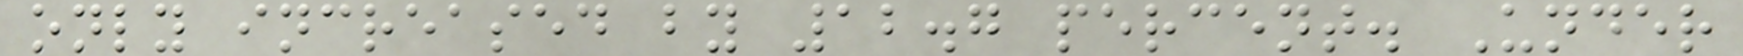only increased by 12.7 percent. Under
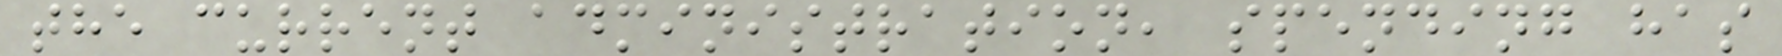the current administration, spending has
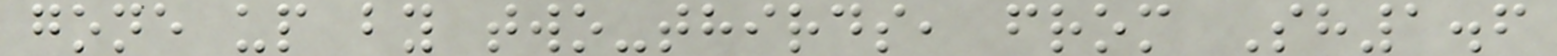gone up by two-thirds, from Sh1.6
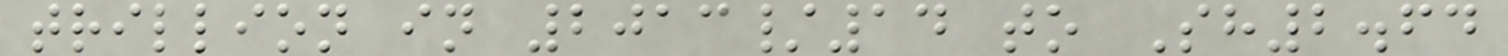trillion in 2013/14 to Sh2.64
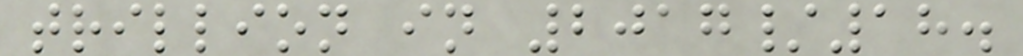trillion in 2017/18.
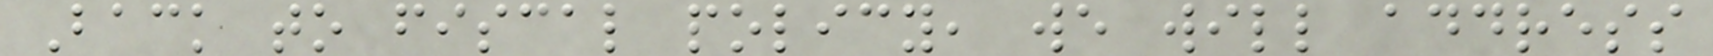Back to fiscal policy, we will address
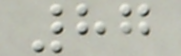87
